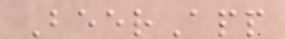BeerApp
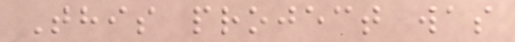This project was
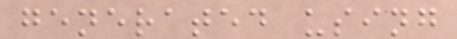generated using
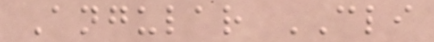Angular CLI
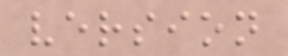version
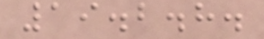19.2.8.
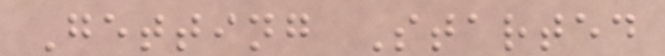Getting Started
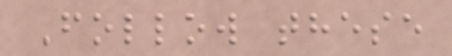Follow these
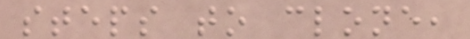steps to clone,
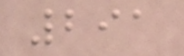291
